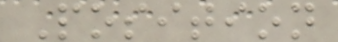Position
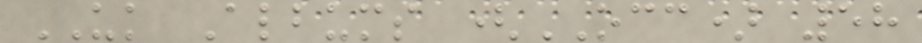UK Albums (OCC) 58
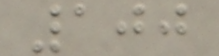100
